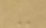-
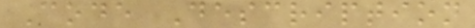Code Description
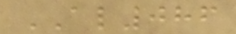AL086
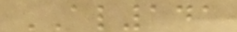AL141
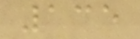135
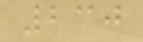230
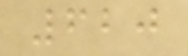620
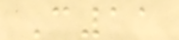C11
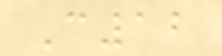C12
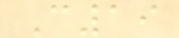C19
